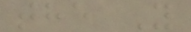the Y
